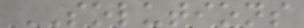SOLUTIONS
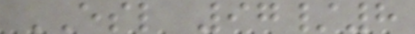ESL 97/8
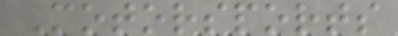Motorsports
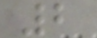2
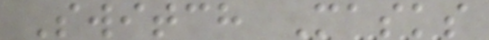Switch Masks
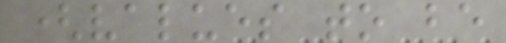(values to be
